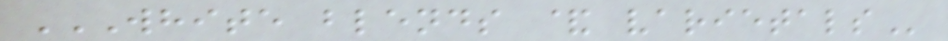WHITE BLENDS & VARIETALS
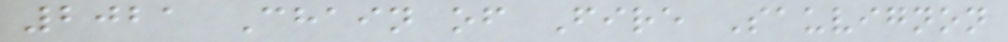2021 Chain of Fire Sauvignon
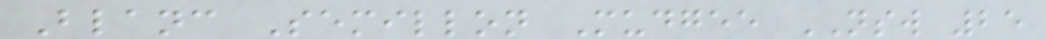Blanc Semillon Mudgee NSW 25
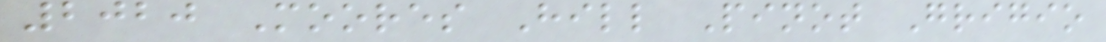2020 Moores Hill Pinot Grigio
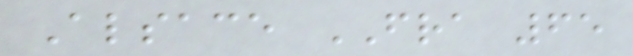Alsace FRA 65
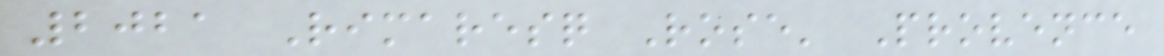2021 Rimaresq Rose' Provence
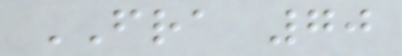FRA 70
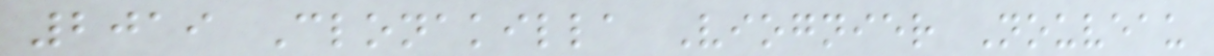2019 Clonakilla Viognier Nouveau
